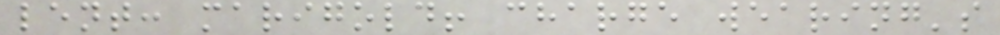lent: marigold! charge wearing's
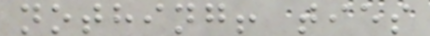nothing! ties
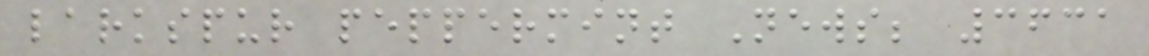larkspur peppermint News; 3631
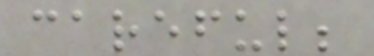careful;
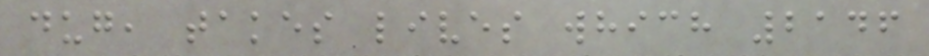dug, takes lives which 2146
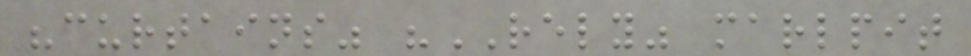"curtains" "RELY" marlpit
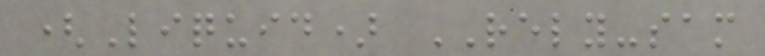(Liquid) RELY-sam
